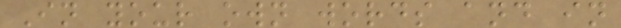In your own words and in
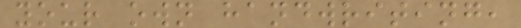your own handwriting,
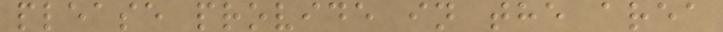please provide in the area
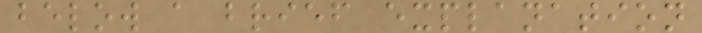below a brief explanation
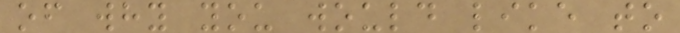of why you would like to
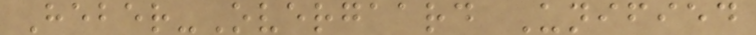Heber-Overgaard Unified
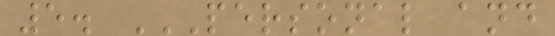5. PERSONAL AND
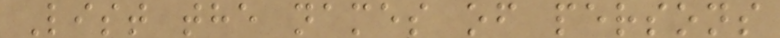List the names of persons
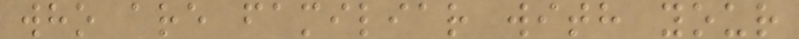who are familiar with your
